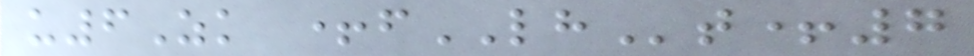u6Zk +fLHt+7
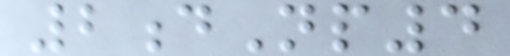2dNp4
